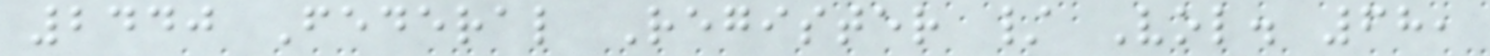2440 Federal Register / Vol. 68,
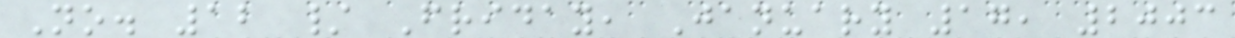No. 12 / Friday, January 17, 2003
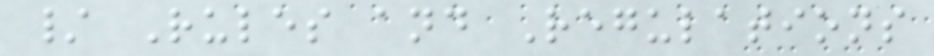/ Rules and Regulations
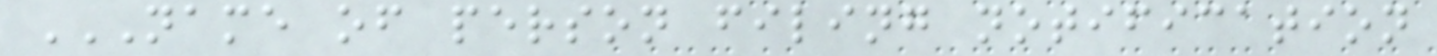NAME OF PERSON FILING NOTIFICATION
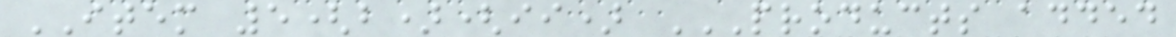ITEM 5(b)(ii) PRODUCTS ADDED
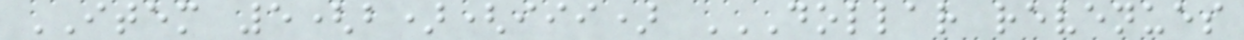ITEM 5(b)(iii) DOLLAR REVENUES
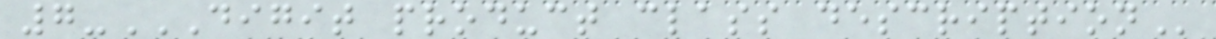7-DIGIT PRODUCT CLASS DESCRIPTION
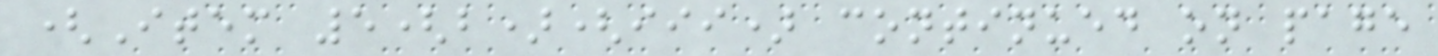(Item 5(b)(iii) continued on page
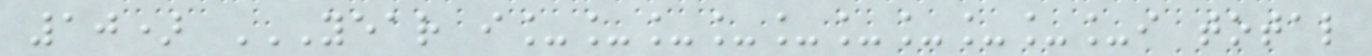10) YEAR I__________I TOTAL
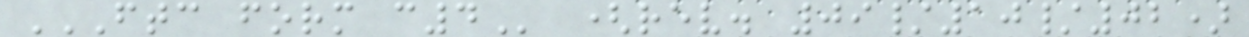FTC FORM C4 (rev. 09/10/02)
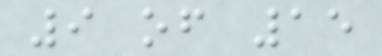9 of 15
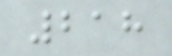218
